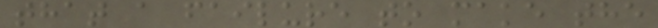that a failure to make the
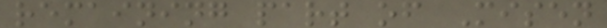remaining part of Misen
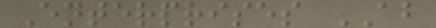Enterprises AB
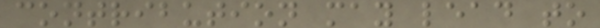contribution may lead to
